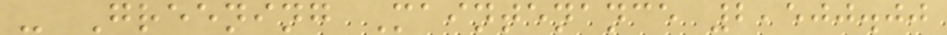- Greening Maintenance 2,500.00
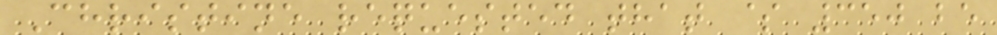Christine requested that $ 350 be
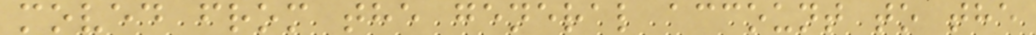moved from the general account to the
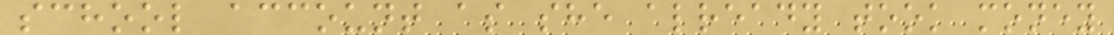school account as she already took money
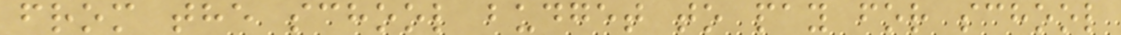from the school budget to pay for school
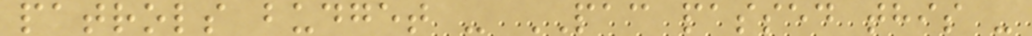patrols budget - PAC passed this -
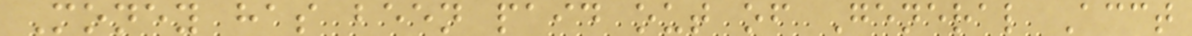Money has been paid out of General Acct
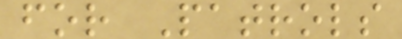for Patrols
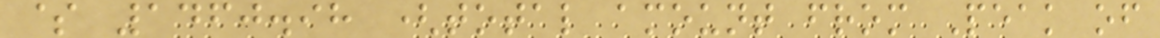$ 1460.98 (total amount from Peak of
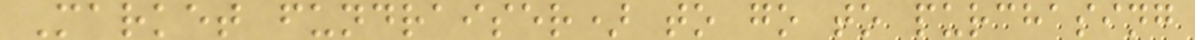Market fundraiser) to go to purchasing
